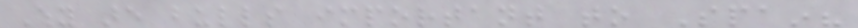Why are bulls important to Spain?
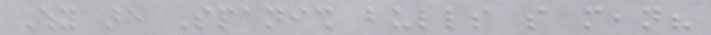Why are Spanish bulls so mean?
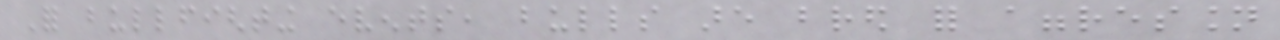For bullfighting events, bulls are bred for aggression
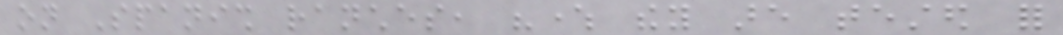on Spanish ranches, "where they are tested for
